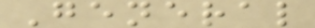General
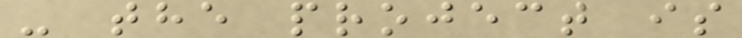- the project is
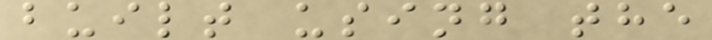built using the
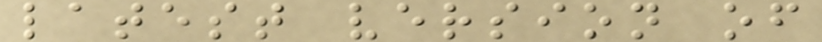latest version of
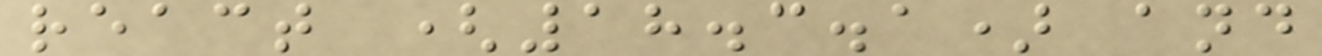react (18.3.1) and
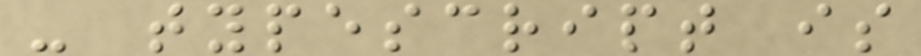- typescript is
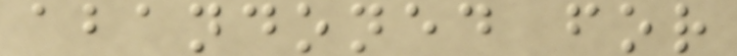abandoned for
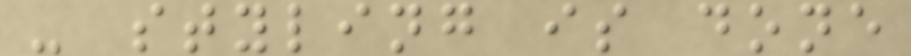- styling is done
